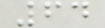64
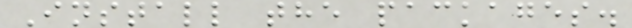Install the packages.
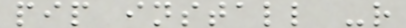pip install -r
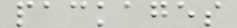packages
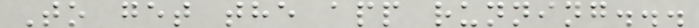To get the app running...
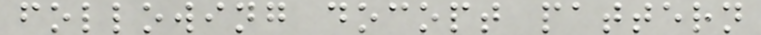following docopt pattern
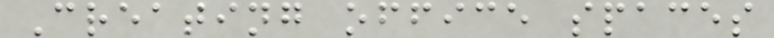Creating office spaces
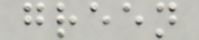green
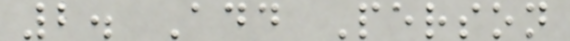2. Add Person
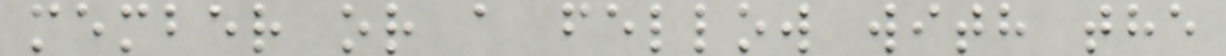member or a fellow with the
